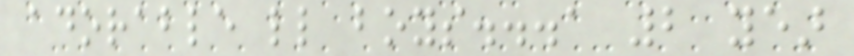adorable little boys...a 2 year
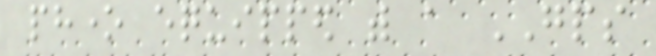phone equipped with a GPS
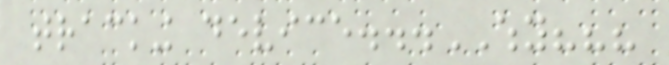tracking device...WHY???
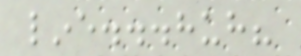line...huh?
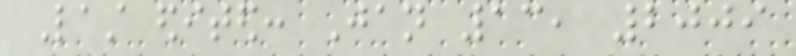Last edited: Jan 13, 2009
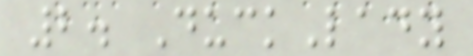2. DuckLady
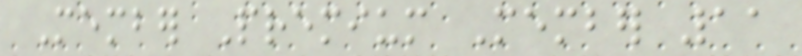Member Premium Member 11
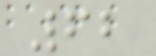62
